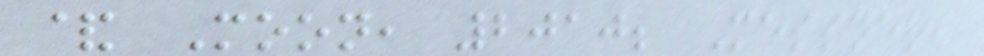& Moon, 2010; Messner,
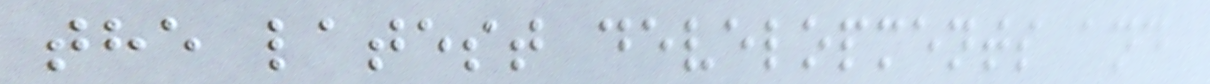the latest developments and
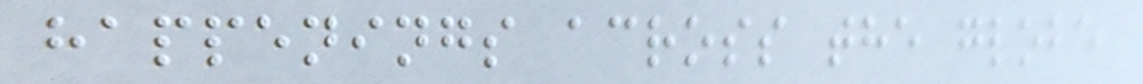happenings across the globe
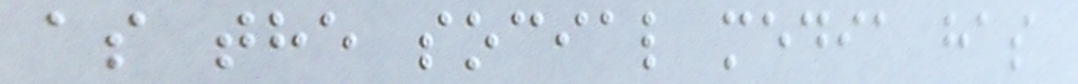as the social media has
